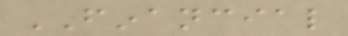FINANCIAL
